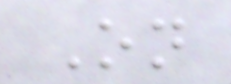On
